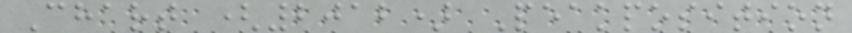Chart (2012) Peakposition
